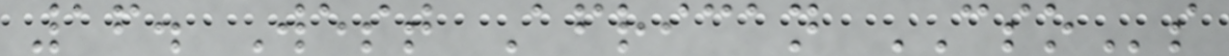16. West African CSOs
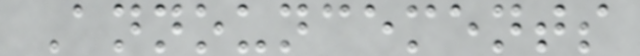Announcements
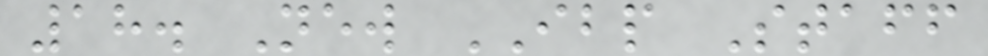18. New IBP Staff
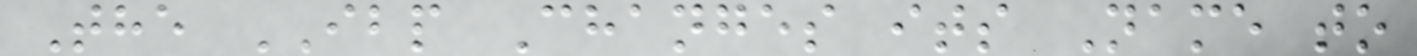The IBP Changes its Name to
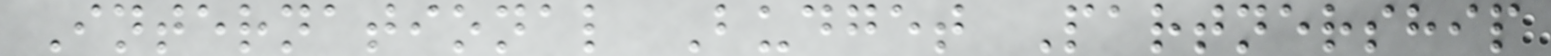International Budget Partnership
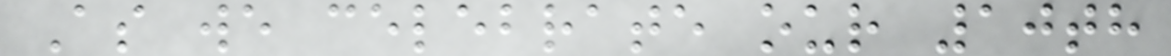As we celebrate our 10th
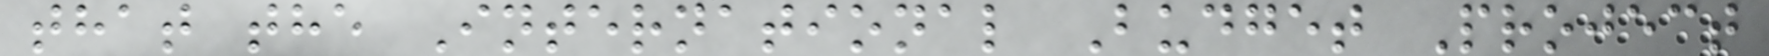that the International Budget Project
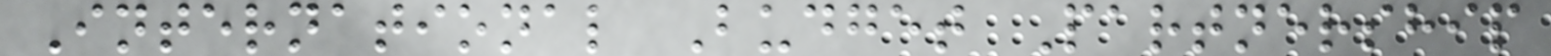International Budget Partnership
